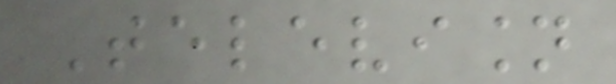Television
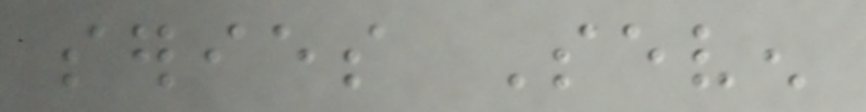series Seven
